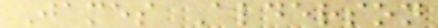James Alderson
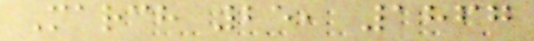March 25, 1867
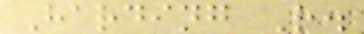Harding R.
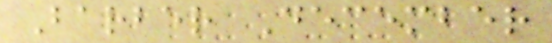Barber December
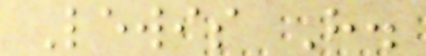Lewis H.
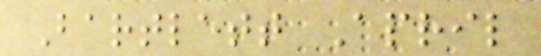Bartlett April
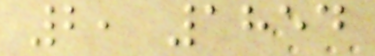2, 1854
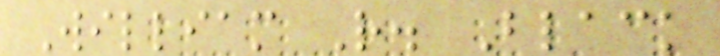William R. Black
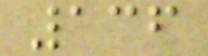136
